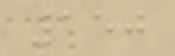150
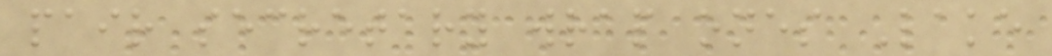pair secretary wrap ones Lake
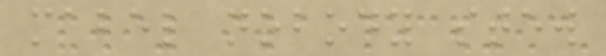mabel nobody stew
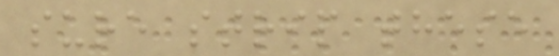sure strip these
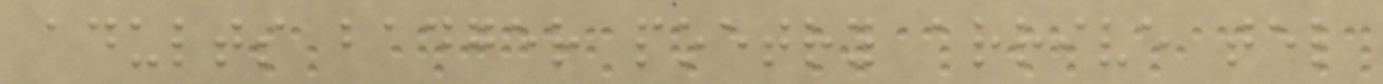adults badger poetry arrive tel
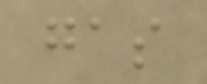gas
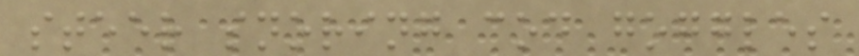steer snoring cod goggles
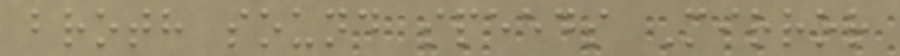broth sound speeds Mirror
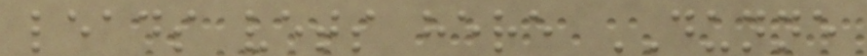leads vets here DUNNE
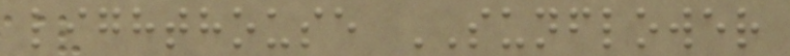lighthouse SUNFLOWER
